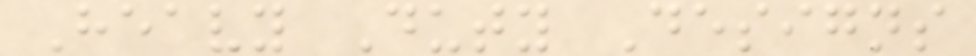Heavy Duty Designs
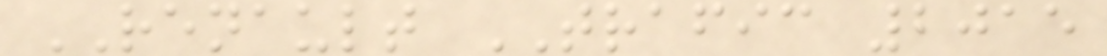RENAULT TRAFIC 2015
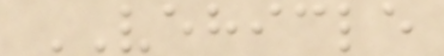VEHICLE
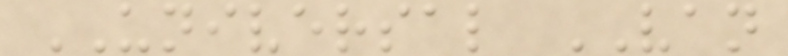UNIVERSAL VAN
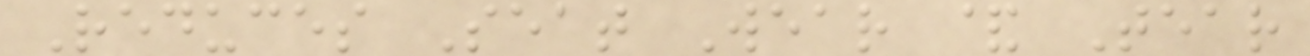Reduces Seat Wear & Tear
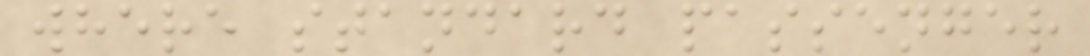where standard passenger
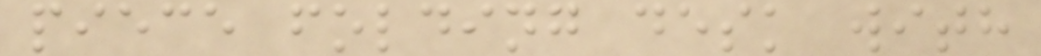piece folding desk with
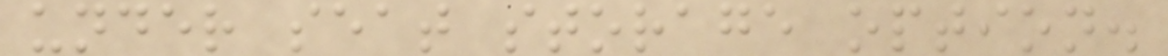under seat storage option.
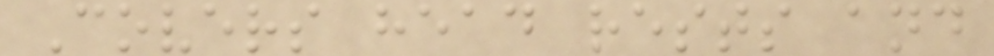Covers head rests and
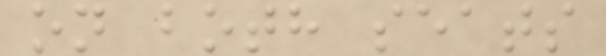on both seats
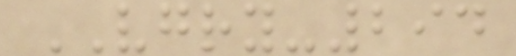VGRY-294
